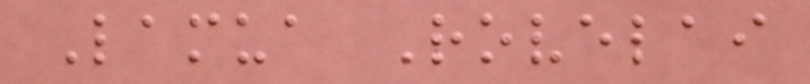Lamua Rovelai
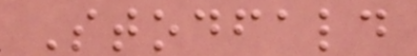Stodfald
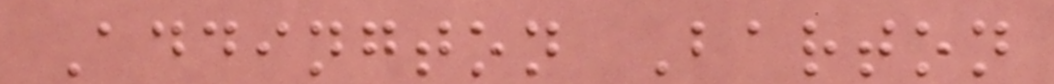Addington Barton
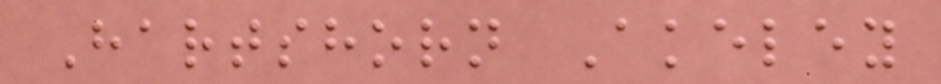Hartshorn Akeley
